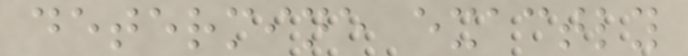determine exactly
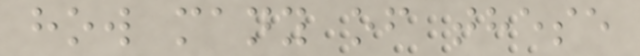how many of these
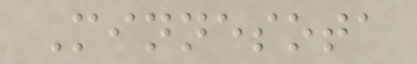Minnesota
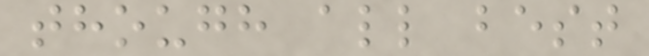though all best
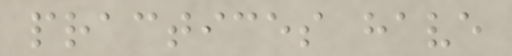practices have
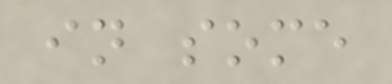in some
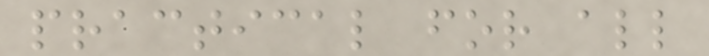practical for all
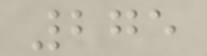275
